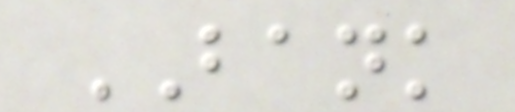BANK
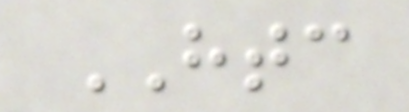HTC
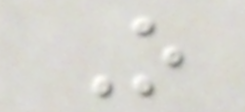O
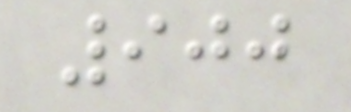900
